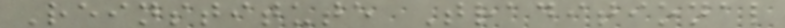Reinstitute Traditional
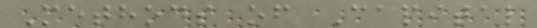Methods of Capital
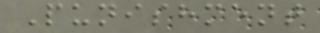Punishment
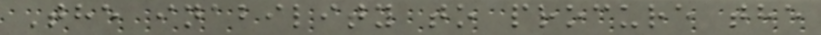The inability to procure the
